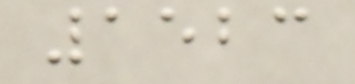1523
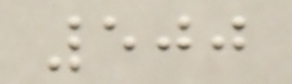500
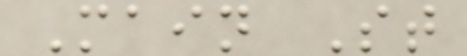Main St
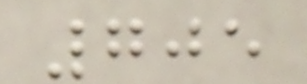705
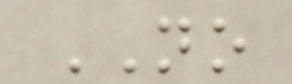NO
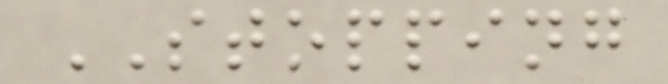STOPPING
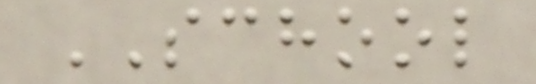SCHOOL
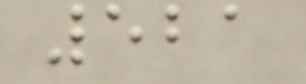521
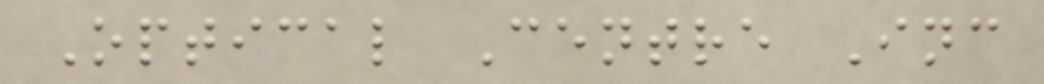Optical Centre Inc
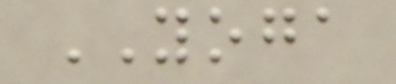YOGA
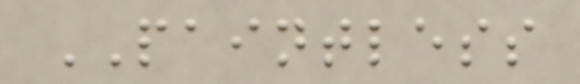PAINTLESS
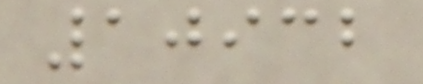10932
